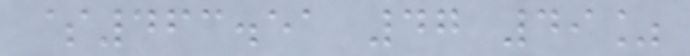$463.51 47 49%
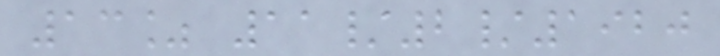13% 11/2/1920
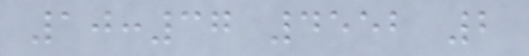10:37 4552 2
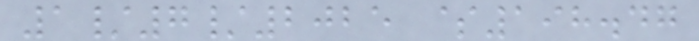1/7/2025 $198.47
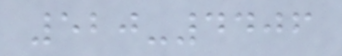520-4406
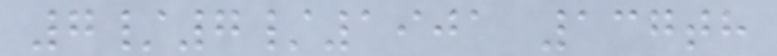7/7/1901 137th
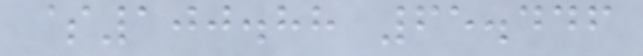$100.88 65.446
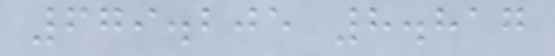679.205 8.817
